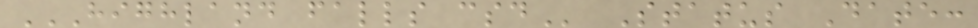HIGHLAND FALLS CSD Status Date:
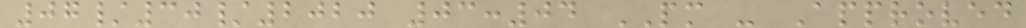07/30/2020 03:04 PM - Approved
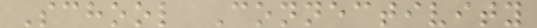School Connectivity
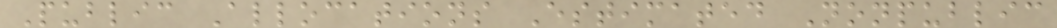Public Allocations Estimated Nonpublic
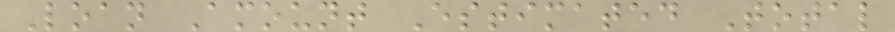Loan Amount Estimated Total
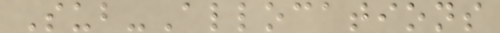Sub-Allocations
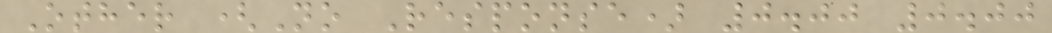Other (No Response) 0.00 0.00
